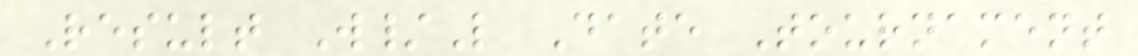Result W/L Date Tournament
